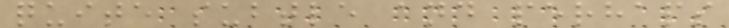quite subtle and perhaps
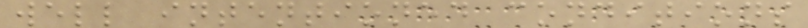well intentioned conditions
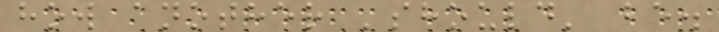how another 'should' be.
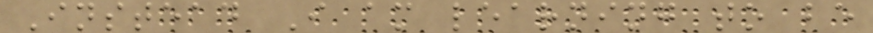Instead I am learning to be
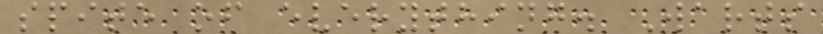spite of everything. Warts
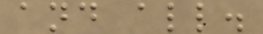and all.
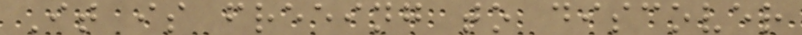It is freeing to discover
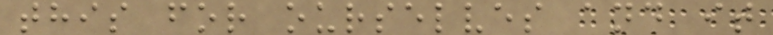this for ourselves and it
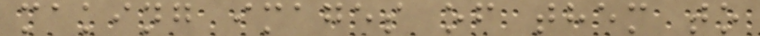making images of them to
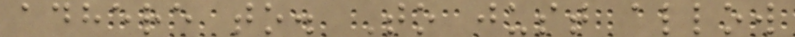adhere to. To just allow
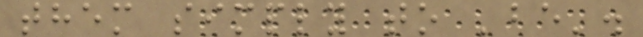them simply to 'be'.
